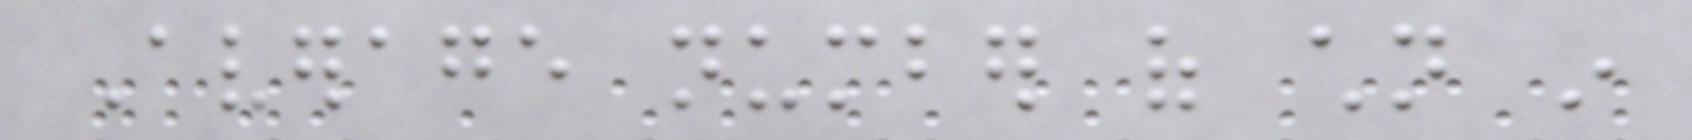Average number of children in
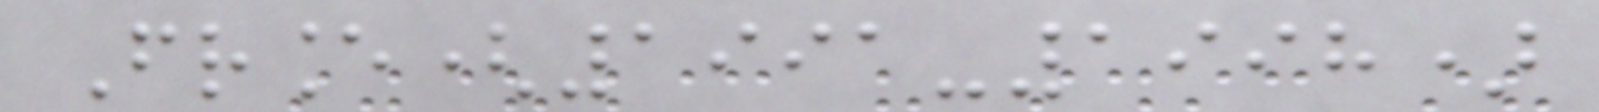France(1991-1998)
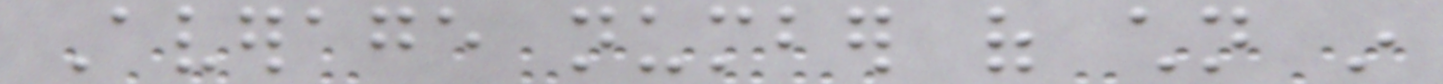Average number of children in
